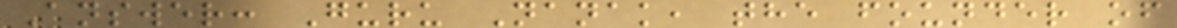Answer: Guru Nanak, the founder of
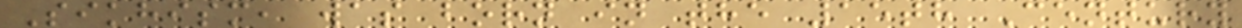Sikhism, was born in the 15th Century
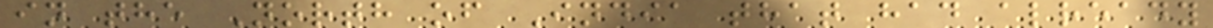in the North of India that had already
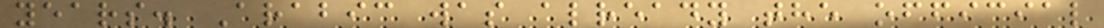years. Arabic was already the official
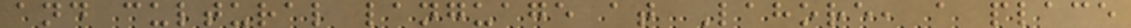and cultural language at Lahore, a place
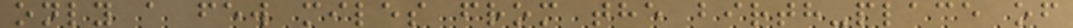only a few miles from the birth-place of
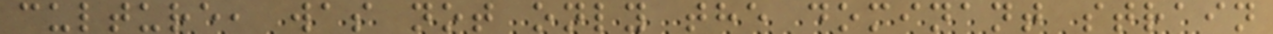culture, was not only the dominant strain
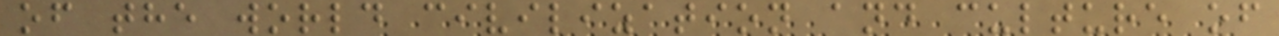of the world civilization and culture of
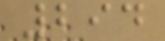294
